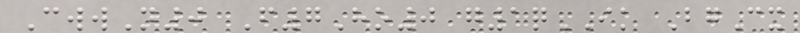CwwN0 F7Ho0 g1qIK BgCx
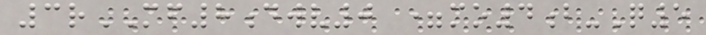3rMF8dwv0 =mo4b-Q5
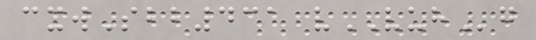cxwSbb431 vVUHg
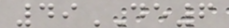49DE6
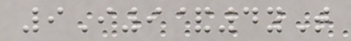9I9&4yT
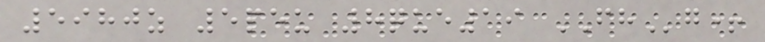5980z 5peu 8que19 FHg+
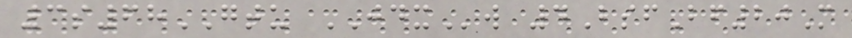3s68GTU JDXw 4BsfBf20M
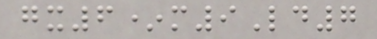gx6*m9Ld7
